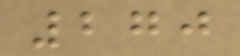270
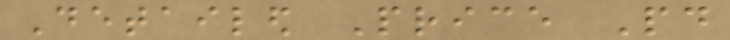Detailed Price Paid
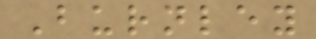Burnley
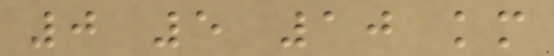0 5 10 km
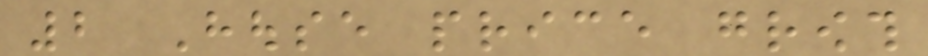2 House price growth
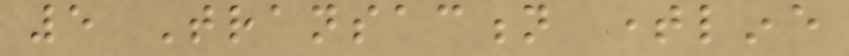5 Transaction timeline
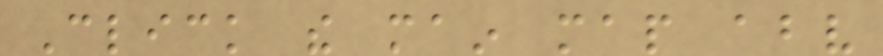Click the main map above
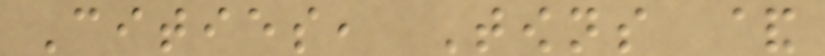Cities, Towns &
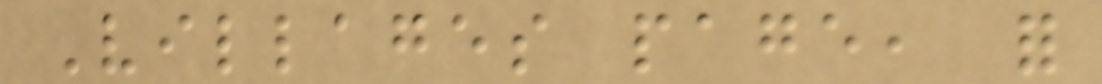Villages page, for
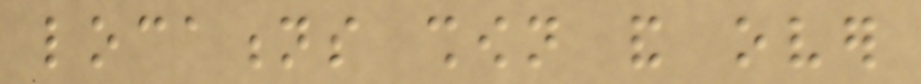locations shown and over
